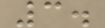3.
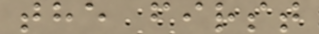the first
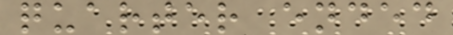quarter ended
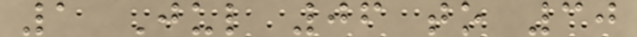1 Jul 06 to 30
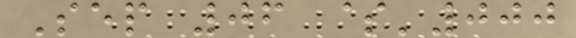Sep 06 $'000
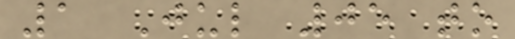1 Jul 05 to
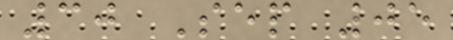30 Sep 05
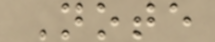Note
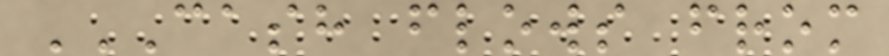CASH FLOWS FROM
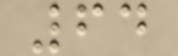64
